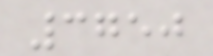3750
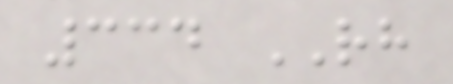334 RH
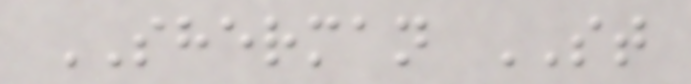SHERMAN ST
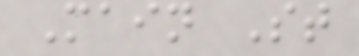Main St
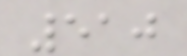510
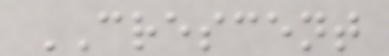CRESCENT
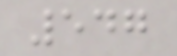547
